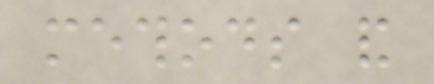methods and
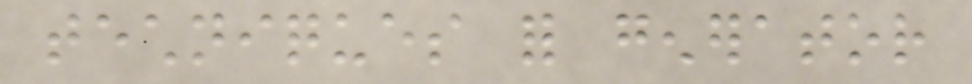techniques for generator
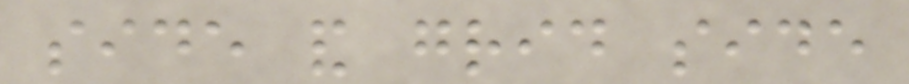side and grid side
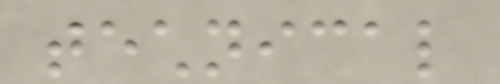technical
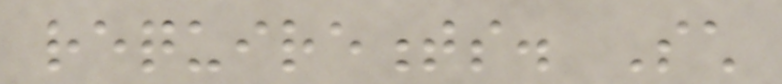requirements. Such
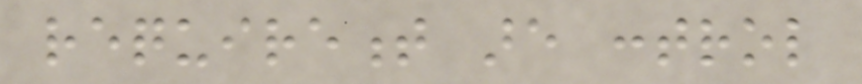requirement are control
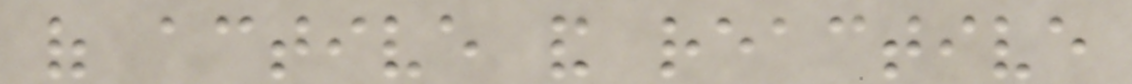of active and reactive
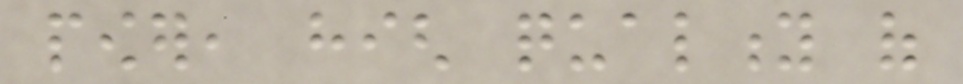power, high quality of
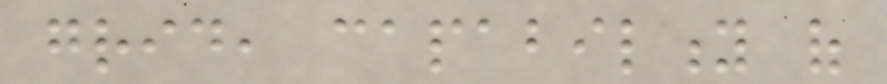grid, capability of
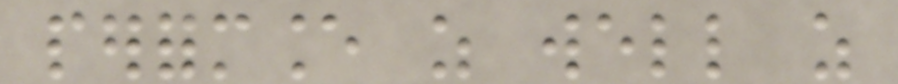performance as well as
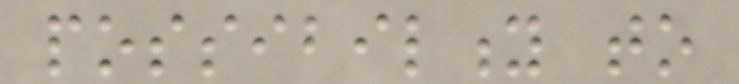possibility to
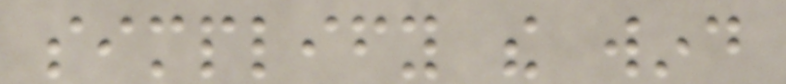simplify the wind
